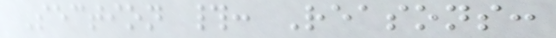Section #: Reasons:
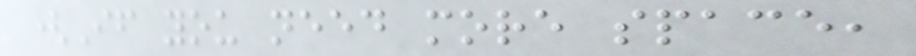(If you need more space,
